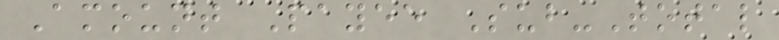Amount Payee Sub-Total
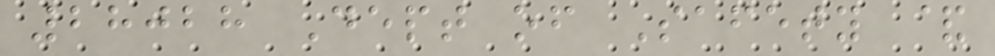28028 Dept of Safety &
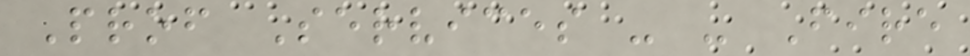Prof Services - - Fire
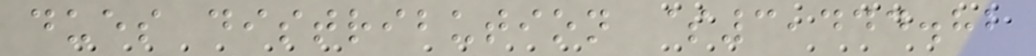dues distribution $3,444.82
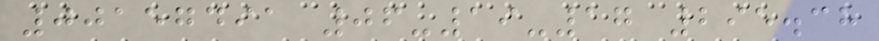00157491 06-19-17 295.38
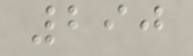290
